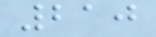210
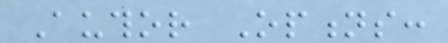Author Options:
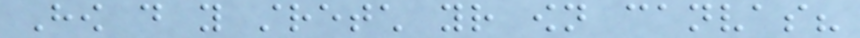How do you stretch your own canvas?
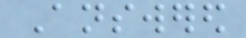Answered
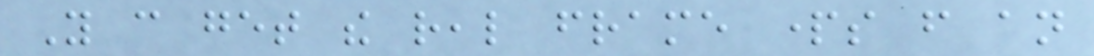You can get the real frame parts from an
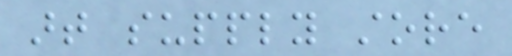art supply store
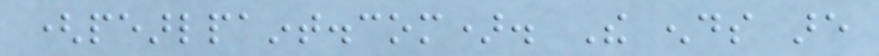(pearlpaint.com). The ends are
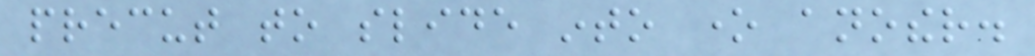precut to slide into one another.
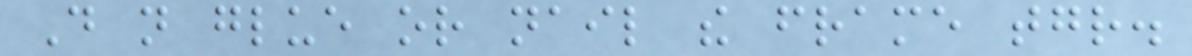Do not glue or nail the frame together.
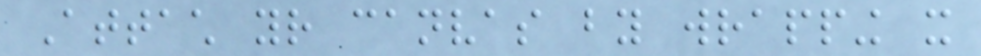Attach your canvas by wrapping it
